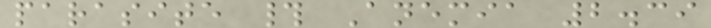parasite # Anemia 2.39
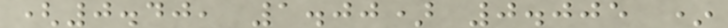(0.40, 1.00) 0.005 *
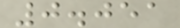0.051
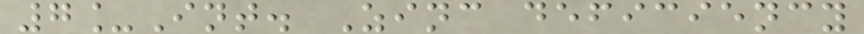7_Int. Zinc deficiency
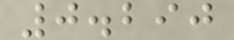0.290
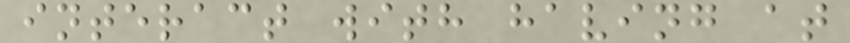interact with having at
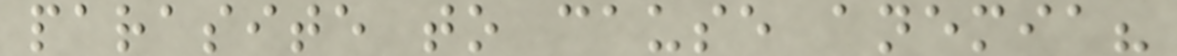parasite to cause anemia?
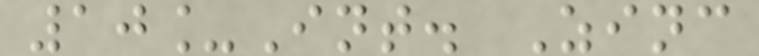10_Int. Zinc
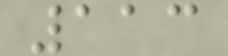113
